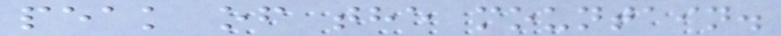peak of the mountain.
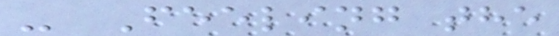- Feeling the
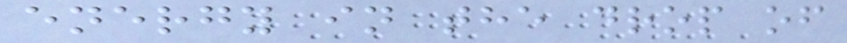energy in the drop of
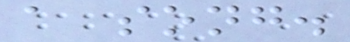a song.
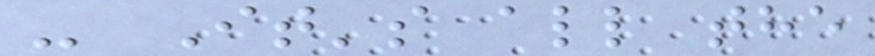- It's all the
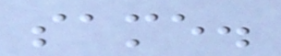same.
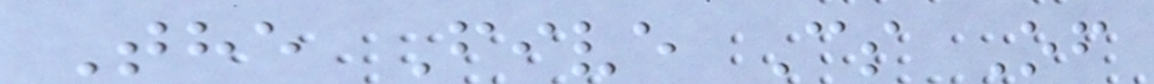The Five Cs Of
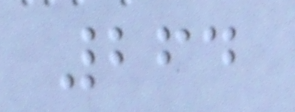264
